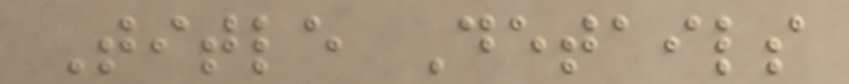Title Details
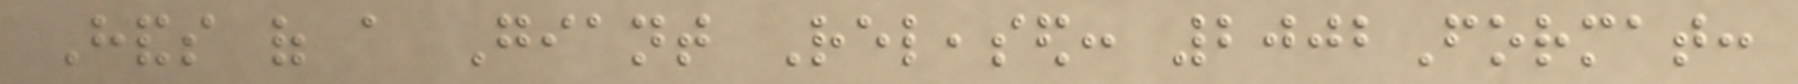Hands of a Giant Released: 2002Format:
